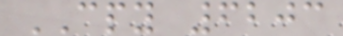CPY 6203
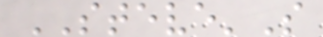STEVE'S
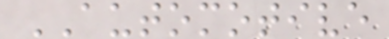AUTOMOTIVE
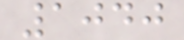1040
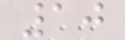10
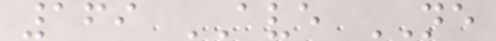169 AVE NE
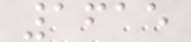1615
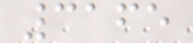3165
